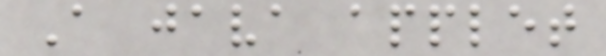A java applet
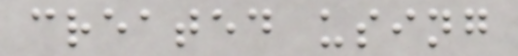created using
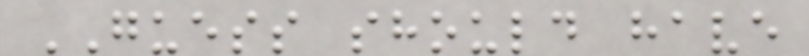GUESS should have
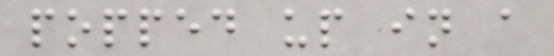popped up in a
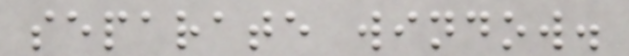separate window.
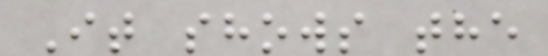It shows the
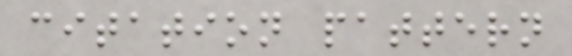citation pattern
